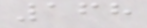168
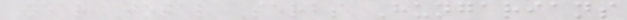Year Total Serbs Hungarians
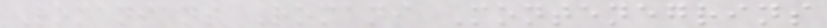Romanians Romani Montenegrins
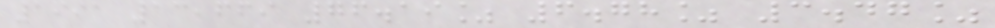1991 13,669 76.19% 6.78% 3.47%
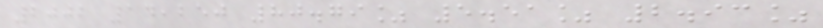2002 14,250 80.79% 5.51% 2.93%
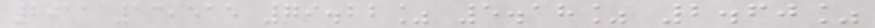2011 13,515 79.22% 5.18% 2.60%
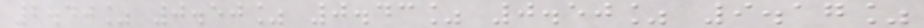2.40% 0.50% 0.43% 0.50% 9.17%
